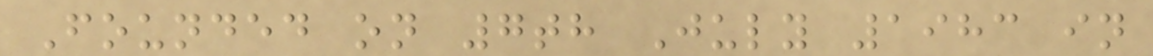Founded on 7th July 1983 in
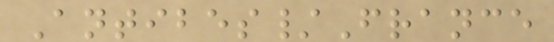Antibes/France
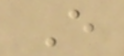E
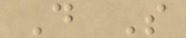D S
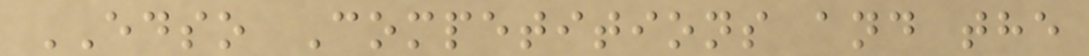EDSO Competitions and the
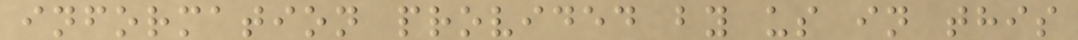information provided by us in this
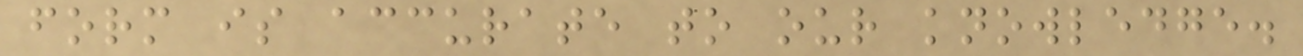form is accurate to our knowledge.
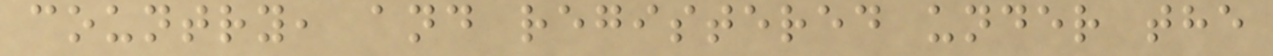country, and registered under the
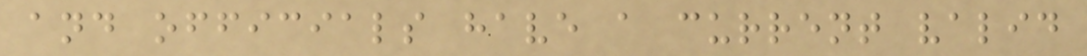and officials have a current valid
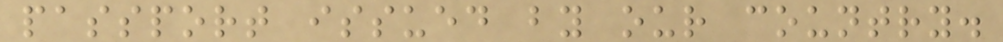passport issued by our country.
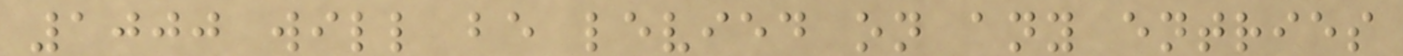1000 will be levied on any entries
